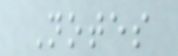Notes
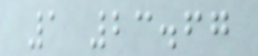1 23.67
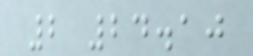2 24.10
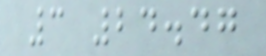3 24.47
